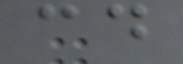cd
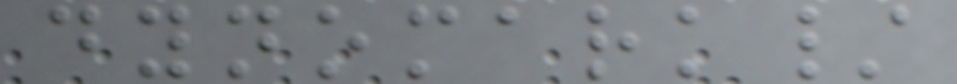dynomark/
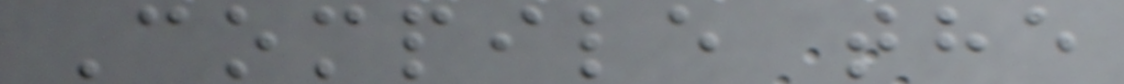Compile the
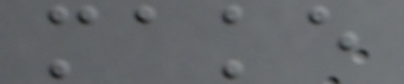make
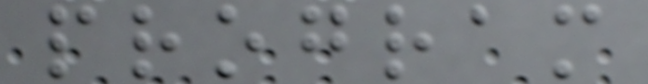program
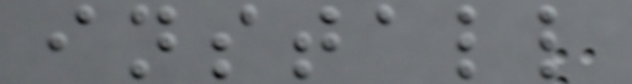install
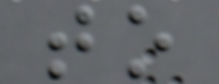to
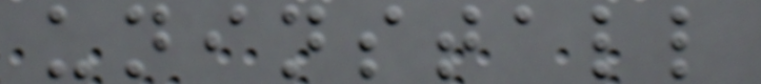uninstall
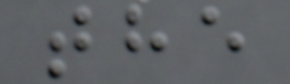the
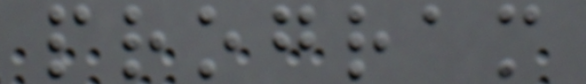program
